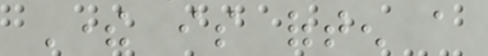There is often a
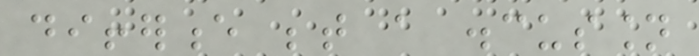difference between a discussion
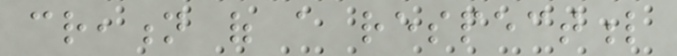creation of a respectful
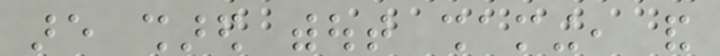are shared without shaming, and
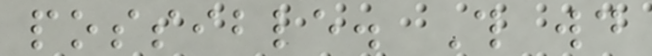possible. This would
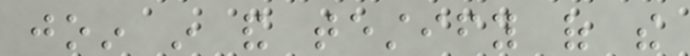join in and testify of the
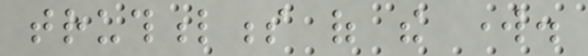truthfulness of the work.
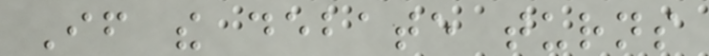If the debate turns
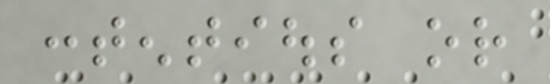contentious or
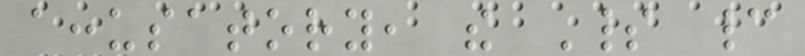accusatory, the Spirit cannot
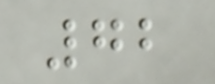72
